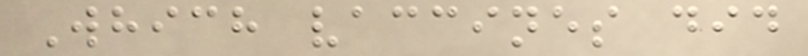Which vaccines did
